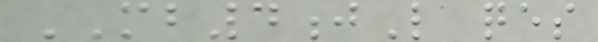MB4jL qes
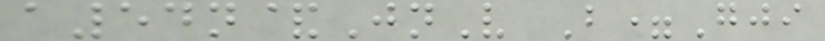a54n&JnV B=Gji
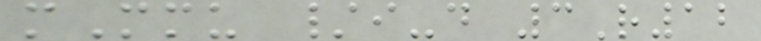mMmu /i-d 3R12
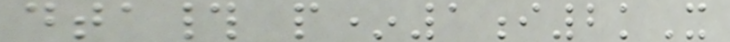dta# p*1i2kX
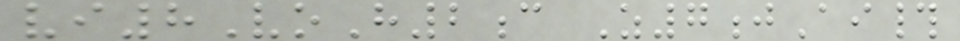vi8VoH2c Z7jAi#
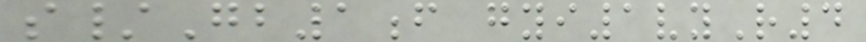s/Gb1f gyi1vyR4
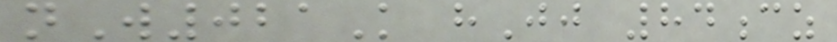nW021K hJj 84cz
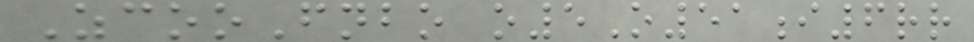ZcooFnbo o5O51i6rr
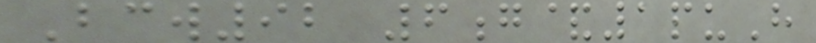Bcw92 6g&1puH
